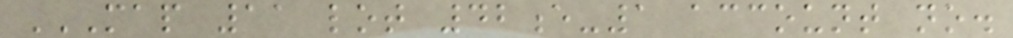MAP 11 LOT 42E-1 ACCOUNT NO.
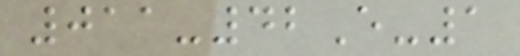011-42E-1
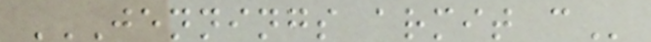JENNINGS ARMIT C
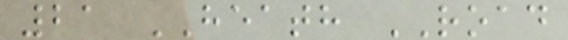21 HEATH ROAD
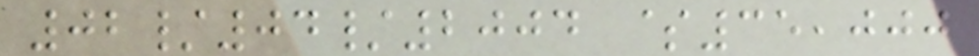02/04/2004 $35,000
